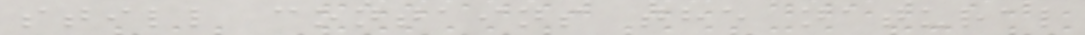still contains the natural
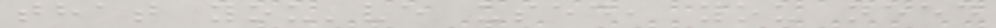that you've used, you need
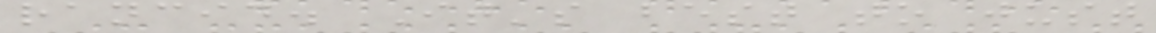rancid. It's best to just
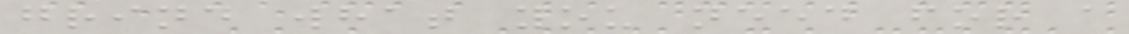grind what you need for a
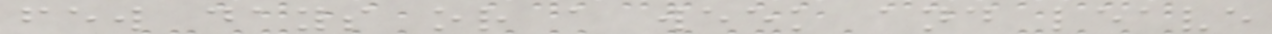few days or a week and leave
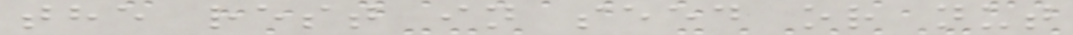the rest in seed or nut
